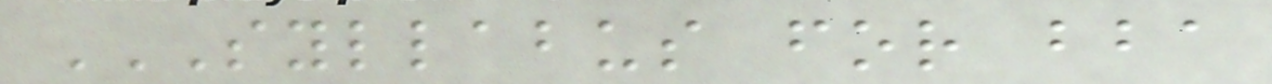SYLLABUS FOR BBA
